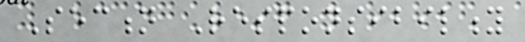Section Responsibility
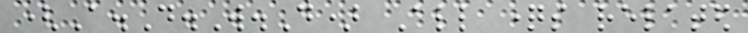(A.D.W.D) All questions related
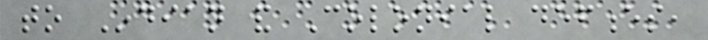to Indian and Colonial defences,
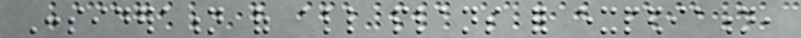Consideration of all plans for expediation,
